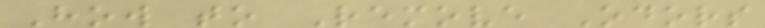How to Remove Odors
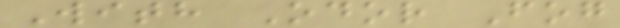With Odor Fog
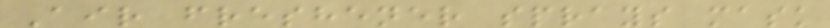Air freshener sprays mask
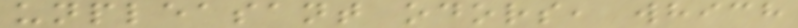unpleasant odors, which
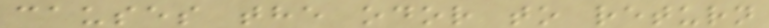causes the odor to return
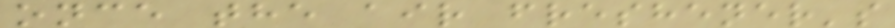once the air freshener's
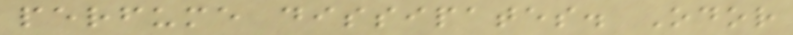perfume dissipates. Odor
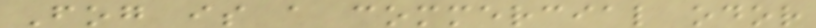Fog is a commercial odor
